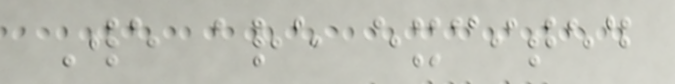We are excited
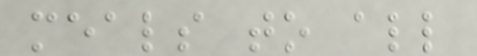meals to all
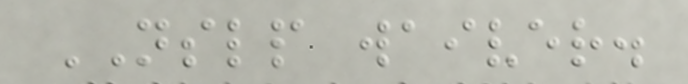NSLP waiver.
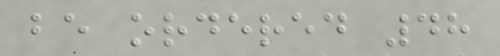be ordered 48
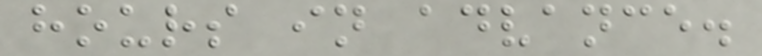hours in advance.
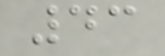43
